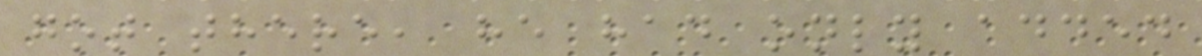got there, he had only added
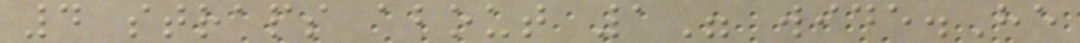4 straps about 1" wide.He
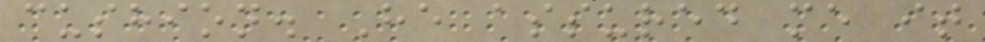cushion. He assured me it
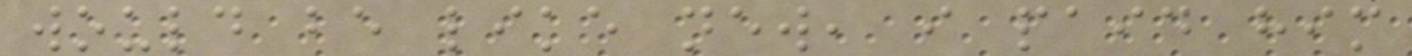would be like new, i paid him
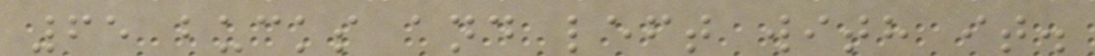65 bucks and left with it.
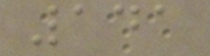141
